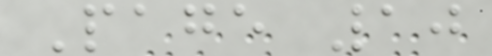Page 10
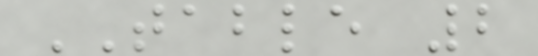TABLE 2
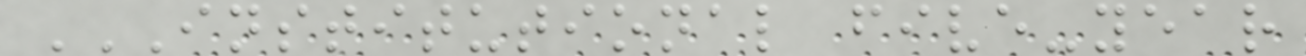INSTITUTIONAL FIVE-YEAR
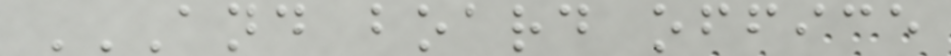AND BOARD OFFICE
